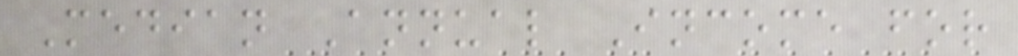Median Annual Income for
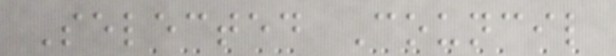Selected Council
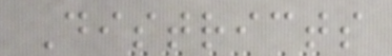Districts
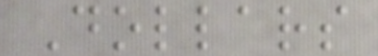Dollars
